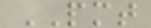PMT
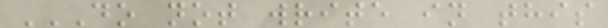DO NOT WRITE IN THIS
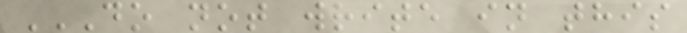DO NOT WRITE IN THIS
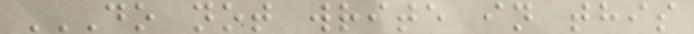DO NOT WRITE IN THIS
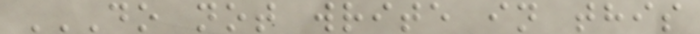DO NOT WRITE IN THIS
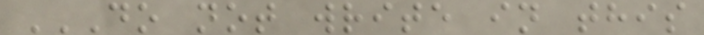DO NOT WRITE IN THIS
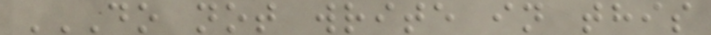DO NOT WRITE IN THIS
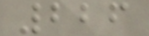226
